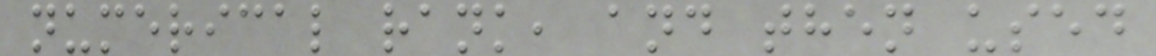numerical rank, and then used
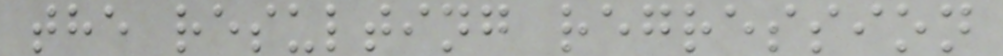the resulting regression
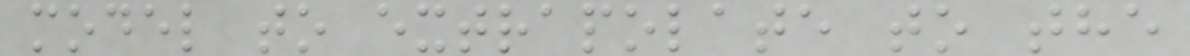model to extrapolate to the
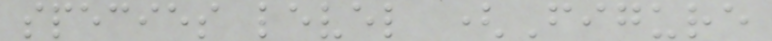species level (Figure
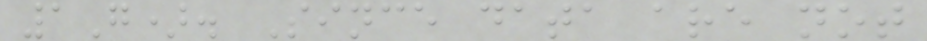1G). Since data are not
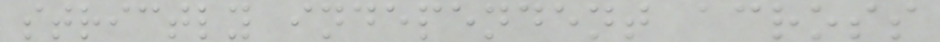strictly independent across
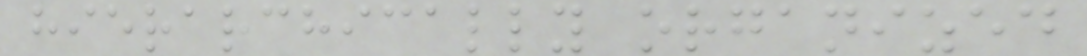hierarchically organized
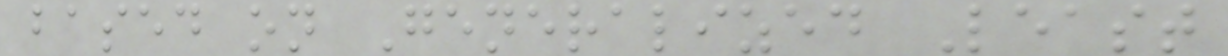based on Generalized Least
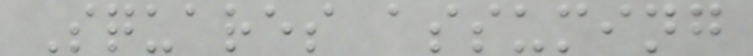Squares assuming
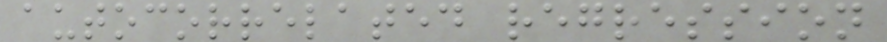autocorrelated regression
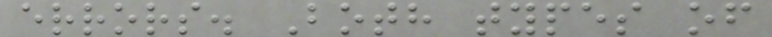errors. Both types of
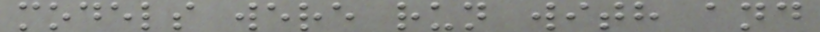models were run with and
